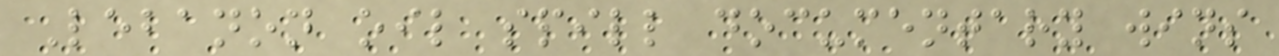Lebanon oil spill documentary wins
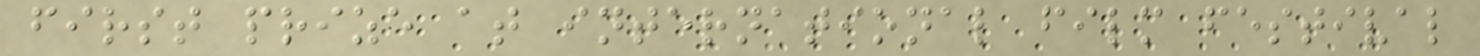first prize at international film festival
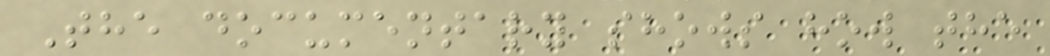The documentary shows how the
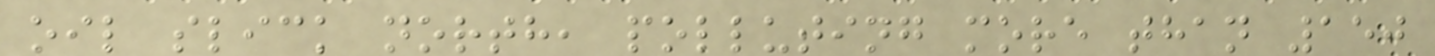oil slick north, polluting more than 150
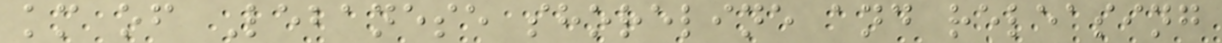km of Lebanese shoreline and releasing
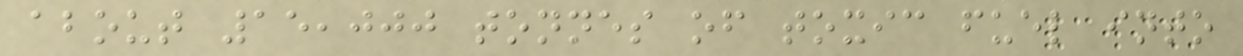about 15,000 tonnes of toxic fuel into
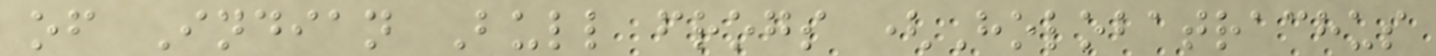of Indian Bull frogs (Holobatrachus
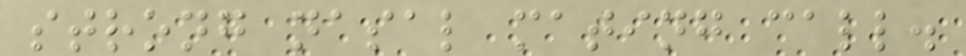strong nasal mating call.
